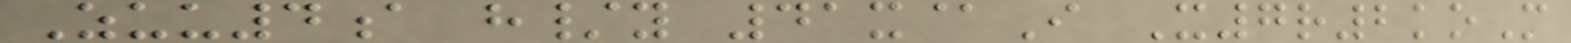Zuu4a h/y 41x@I X7r2koM
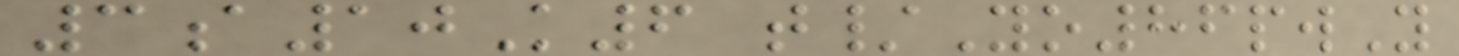3a10K6 t/Yo86pwY
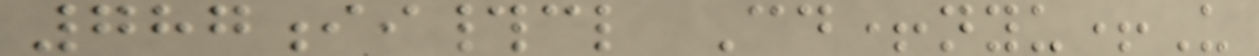787ii#cl Cd+nyu+U
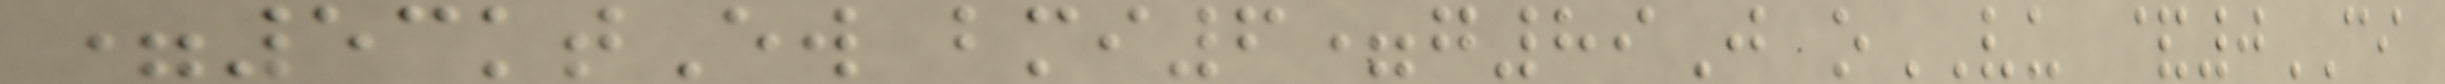=53ktEw bmi6=g89J oVU &0CI
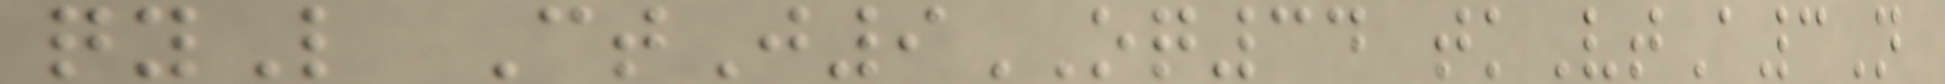qyL CtJ9OQ34 tkVtA3N
